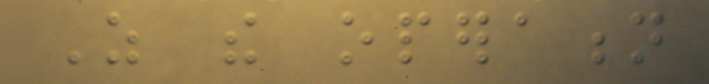As the operation
